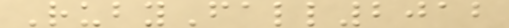RubyFall2012
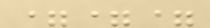===
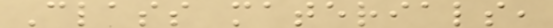Class materials,
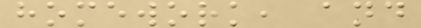homework, and
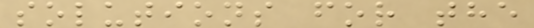solutions for the
